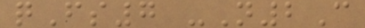qFs7 -N2C
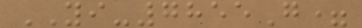YI-7855G=
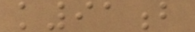k91b
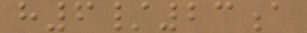h6/23a
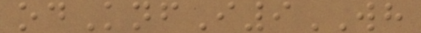odKnfI9WH
